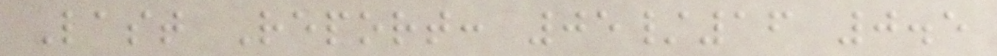Last Report: 05/16 0.5
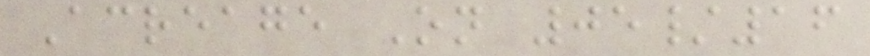Acreage On 05/16
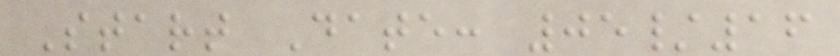Start Date: 05/16
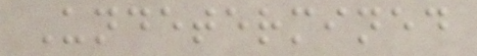Undetermined
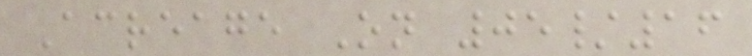Acreage On 05/16
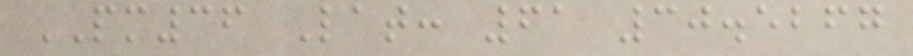PM36 Lat: 61 30.5267
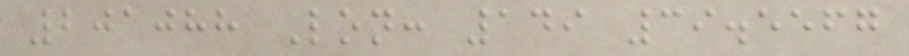201088 Lon: 149 39.5567
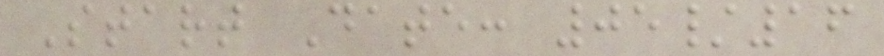Start Date: 05/16
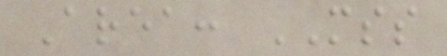Area: MSS
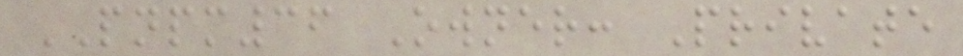PNPM36 Owner: Private
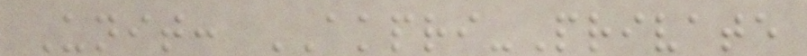Unit: AKPRI-Private
